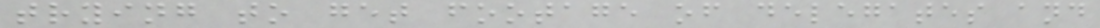trying to get footage of delegates and
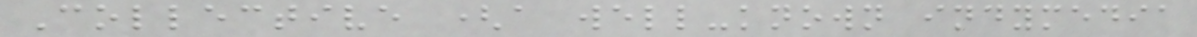Collective (a well-known indymedia
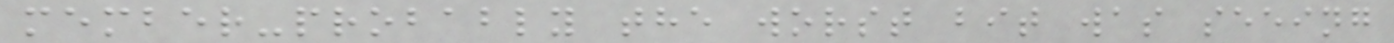member-probably the worst bit was seeing
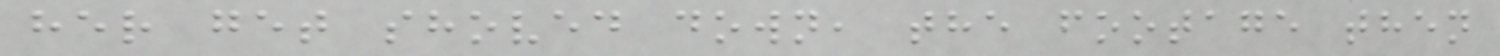her get shoved down, the footage then
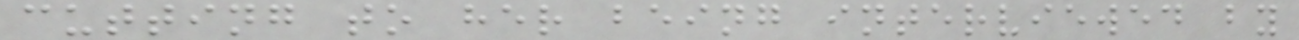cutting to her being interviewed by
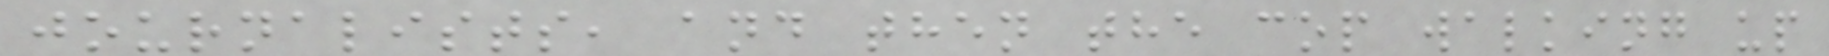journalists, and then the cop walking up
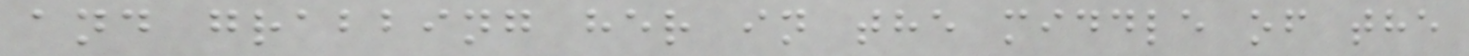and grabbing her in the middle of the
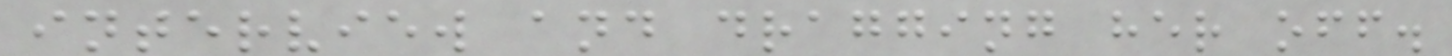interview and dragging her off.
